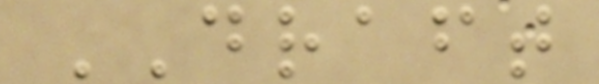DRAFT
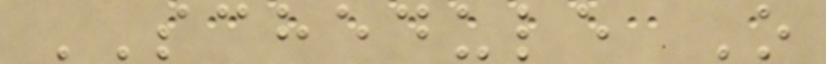SCHEDULE O
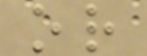or
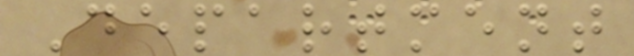Department
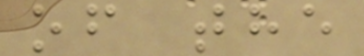of the
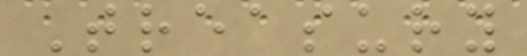Treasury
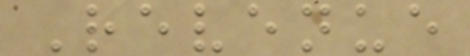Revenue
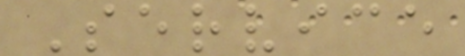Service
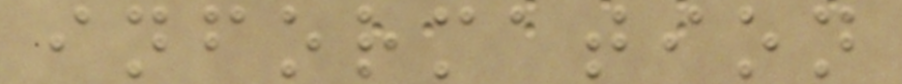information
